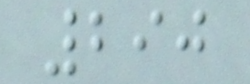290
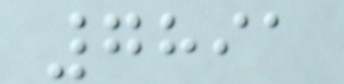7891
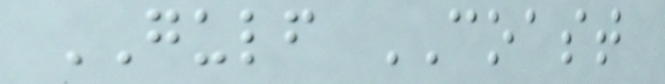GULF COAST
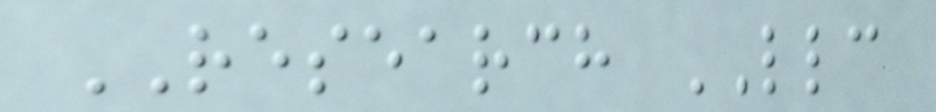RESEARCH LLC
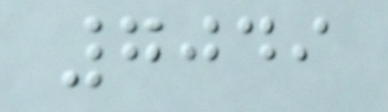7049
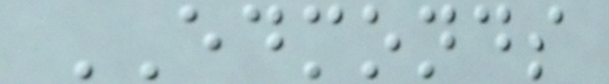EDMONDS
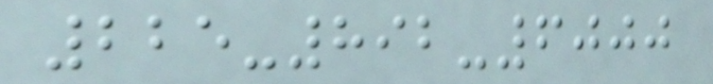225-892-6000
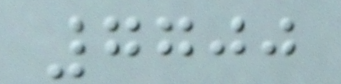7700
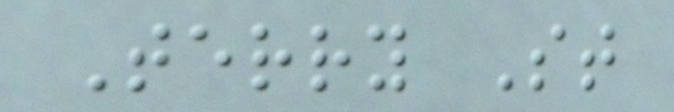Terry St
